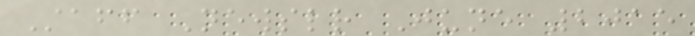Staff Newsletter June 2015
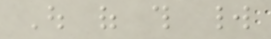Out of this world
